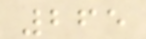265
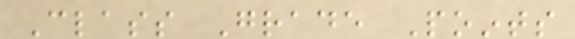Class Grade Points
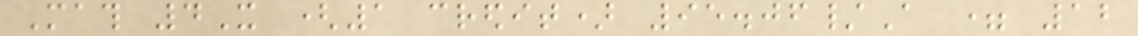Math 4X (1 credit) 95.06/A = 12
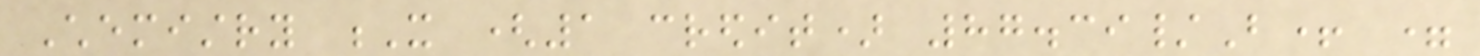Chemistry X (1 credit) 87.39/B+ =
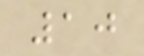10
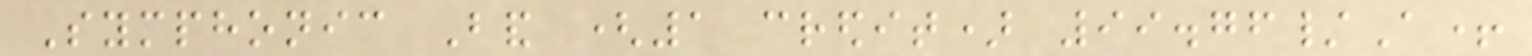Symphonic Band (1 credit) 99.76/A+
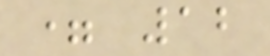= 12
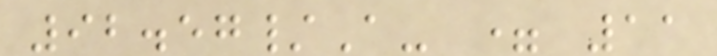92.57/A- = 11
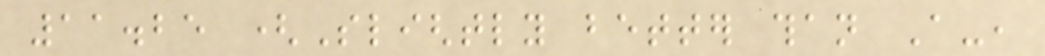11.25 (Slightly better than A-,
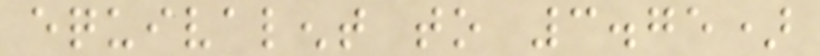equivalent to 3.75)
